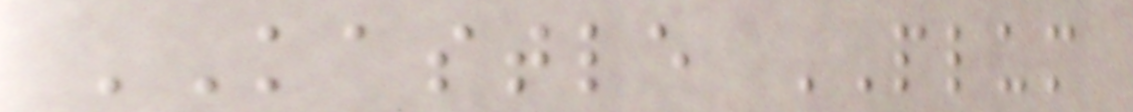KASTLE PLUM
